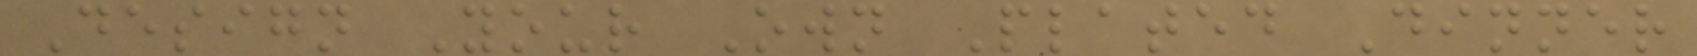Design Your Own Plated Dinner
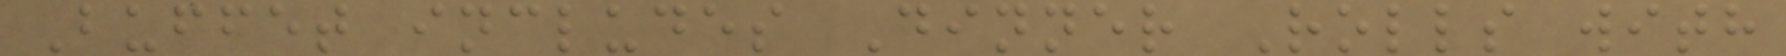Buffet includes Dinner Rolls with
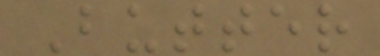Butter
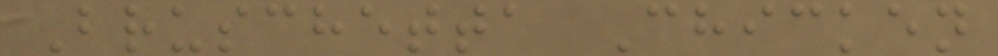Bruschetta Chicken
